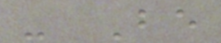- Be
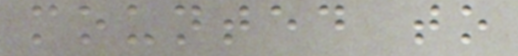mounted to
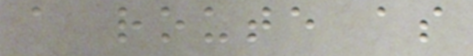a route as
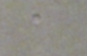a
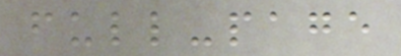full-page
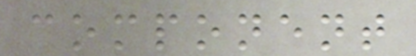component
